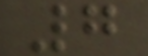7
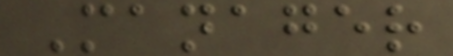Manager
